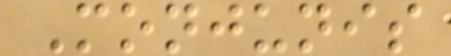Monjunis
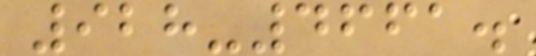928-4661.
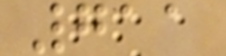711
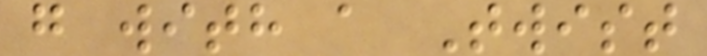g with a Twist
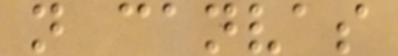n canvas
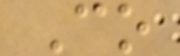Co
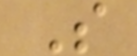S
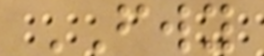FWY
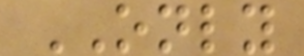ONLY
